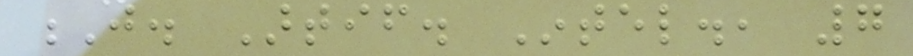J. Artif. Intel., 7
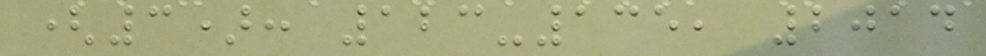(3): 123-135, 2014
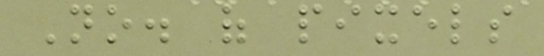No. of pixels
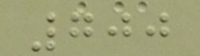700
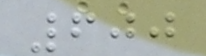600
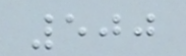500
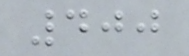400
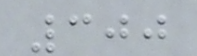300
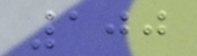100
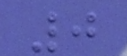0
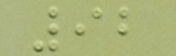92
